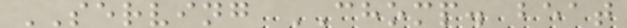SERVING CHOMP. beat
